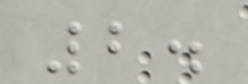2.
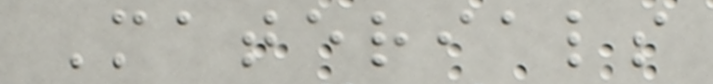Materials
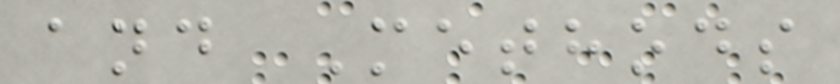and Methods
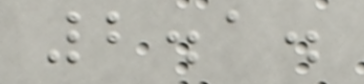2.1.
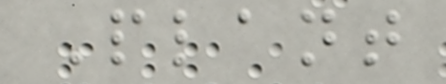Plant
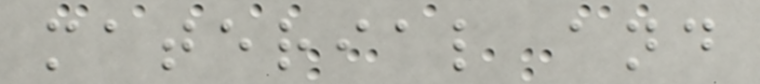material and
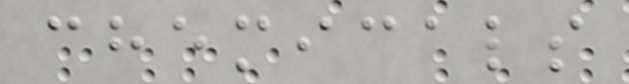chemicals
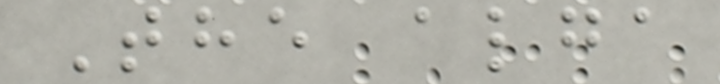The alga
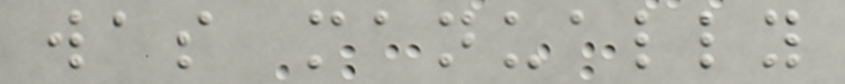was manually
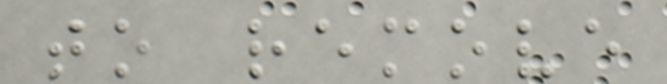to remove
